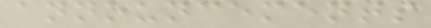announcements
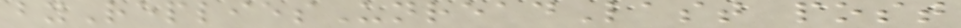byRepliesUnreadLast post
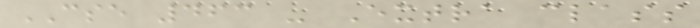CSE 463 - Extra class
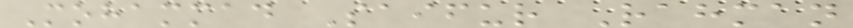Mohammad Saifur Rahman
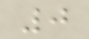0
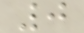0
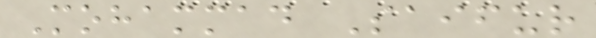Mohammad Saifur
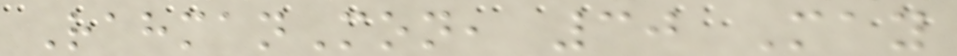RahmanMon, 30 May
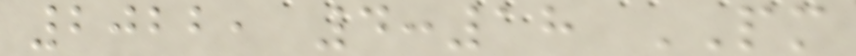2022, 4:18 PM
